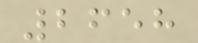2658
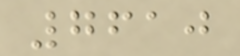7610
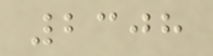2308
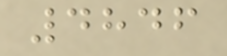4846
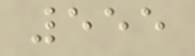555
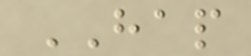HAP
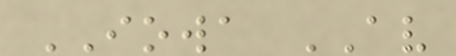IOWA AV
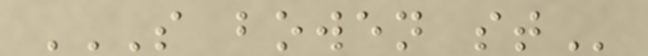S BOWEN ST
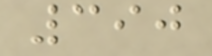390
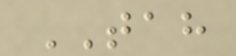TAH
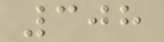308
